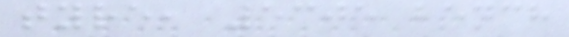tyre, 5305 bench
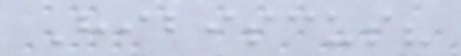Hibiscus?
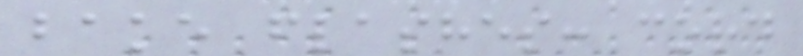bake flashes: cord
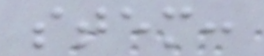stem:
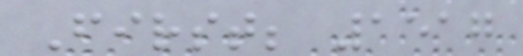First; 1517
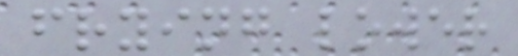frying lower
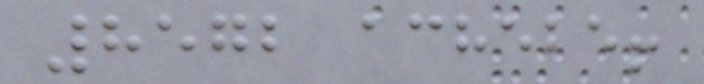8572 achebe!
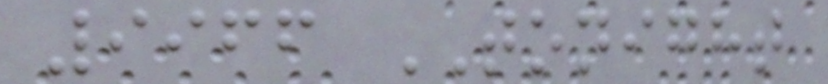9966 TONIGHT
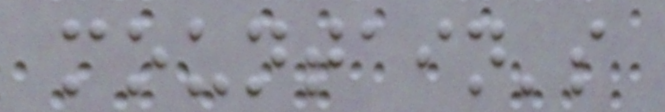mountain's
